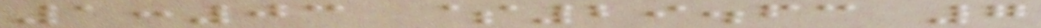1:03 $29.63 7
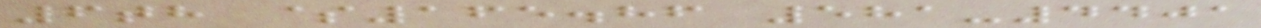6th $165.86 581-4401
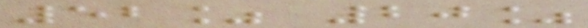52% 20%
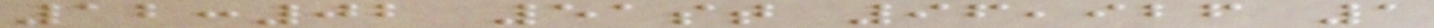12:02 51st 96,926 1
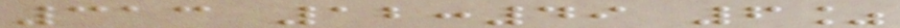313 12:49 6%
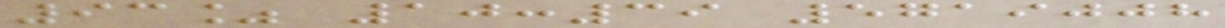93% 10:39 5719008
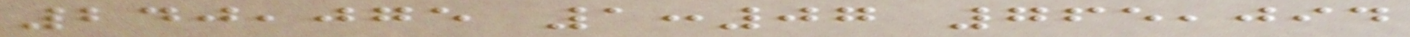240,075 1:07 765,094
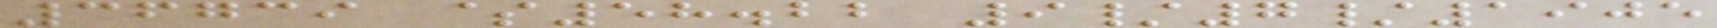36739 $58.22 9/7/1905
